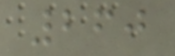260
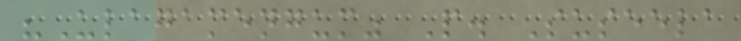"Ulagamengum" P. Suseela
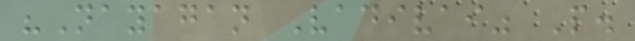"Nayagan Vadivai" P.
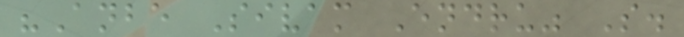"Anbe Sivam Endru" S.
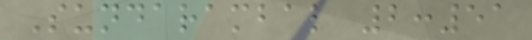Sundarambal 2:51
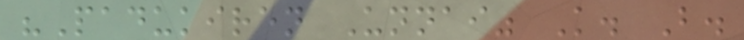"Padukiren Unnai" K. B.
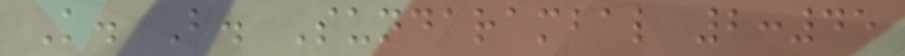K. B. Sundarambal 2:45
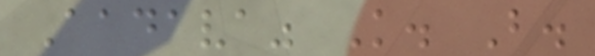Aadava" K. B.
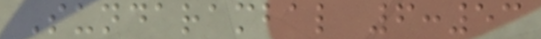Sundarambal 6:53
